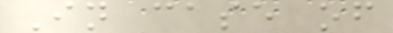In case of
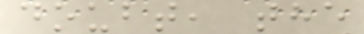doubt, the
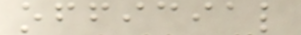official
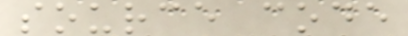source code
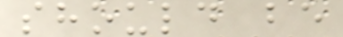should be
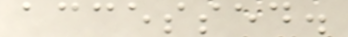accessed.
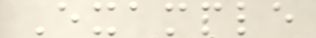Example
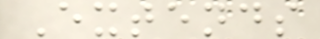Extends
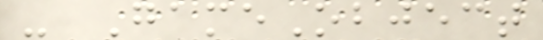- GameObject
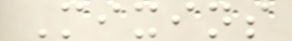Mixins
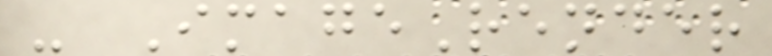- ImageRender
